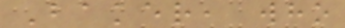Baker, who
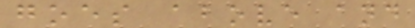goes above and
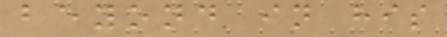beyond in his
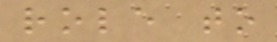role to
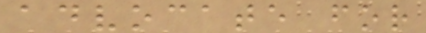advocate for
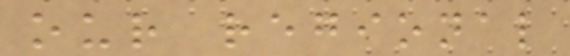our regional
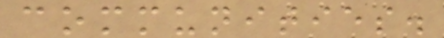communities.
